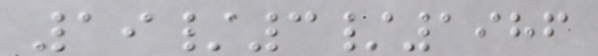19/3/1986
